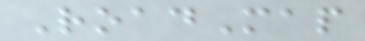RoadMap
